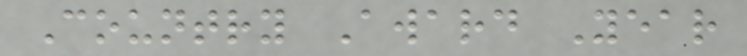Country Award Year
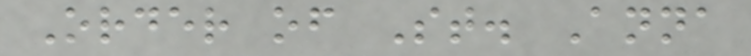Order of St. Anna
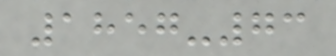1857-73
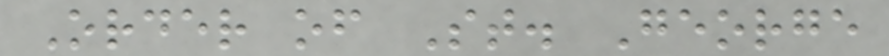Order of St. George
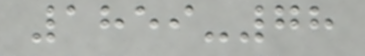1859-78
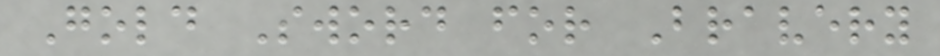Gold Sword for Bravery
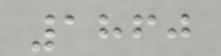1860
